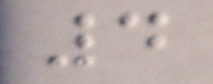4
